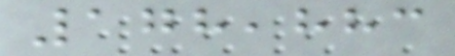178,883
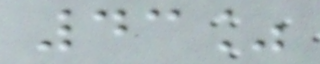43%
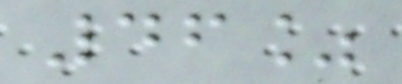46%
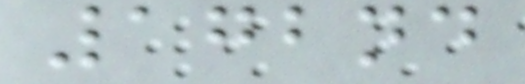172nd
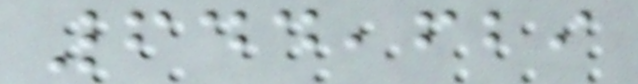644,629
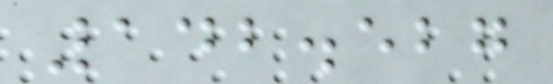142.527
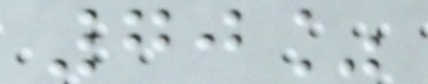70%
